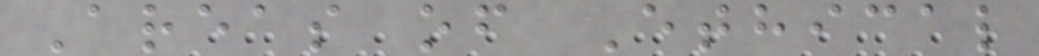Areas of Ethical
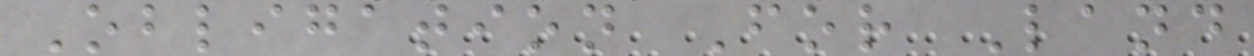Obligation For Land
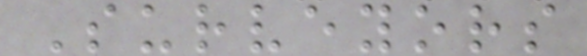Surveyors
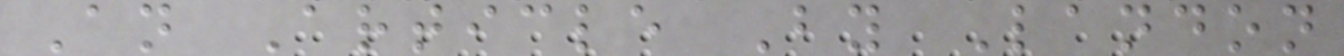An Article By Landon
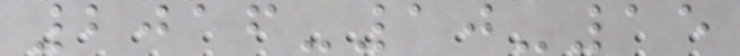2016-10-15
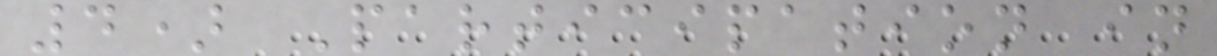4) Participation in
